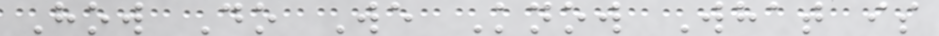How Do We Know What is
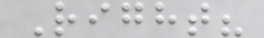Right?
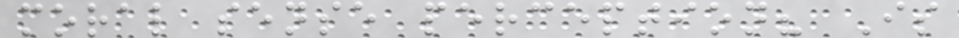moral sense perception? Is
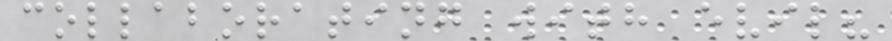collaborating with evil?
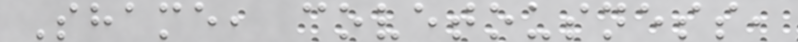Shame, covetousness,
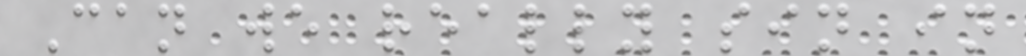Can we really sin in
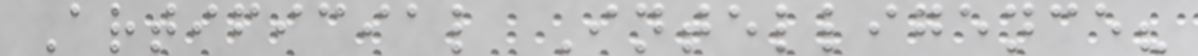Artificial Intelligence?
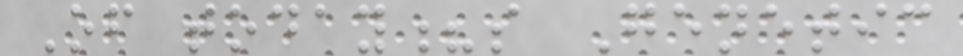Of today?s Genetic
